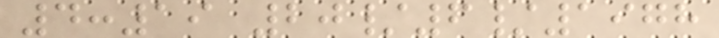4:19 20/6/1978
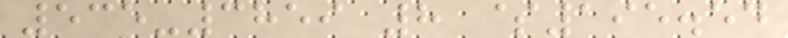535-3859 8 $195.54
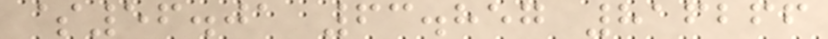$56.01 63.857 816266
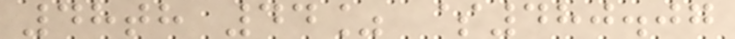48th 44% $480.07
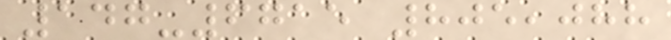147-6715 805,088
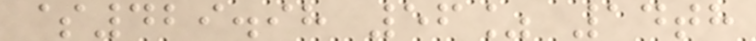$429.98 56% 14th
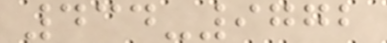434-9772
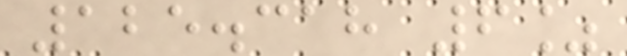125.318 6%
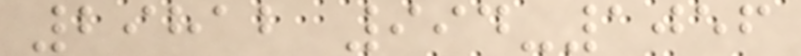29812 994-1056
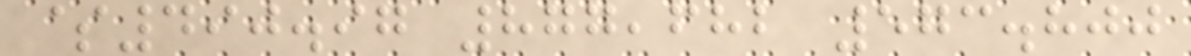$490.97 877,682 573.800
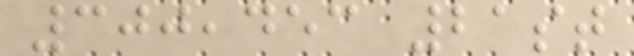300,453 21st
